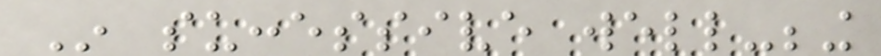In successive well-being
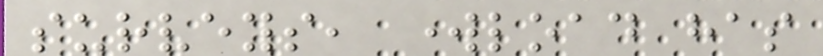surveys, workload has
